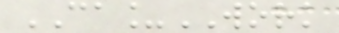CA_WORK
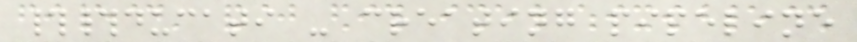##ducati - creating pipeline
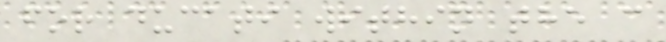for ducati within the c
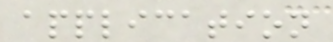application
